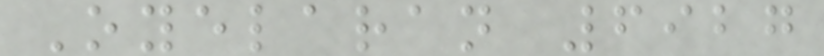Oyelaran 6927
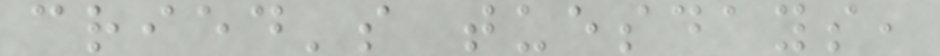cried's tuesdays,
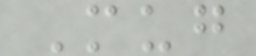Mug
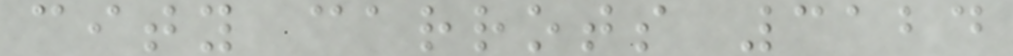city carrots 3124
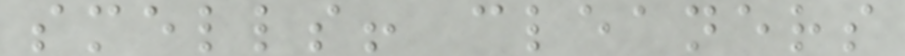smells! cleaners
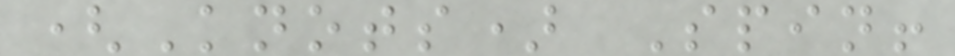(Knots) Spin!
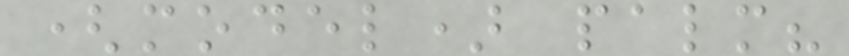(model) palm?
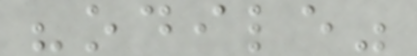"odile"
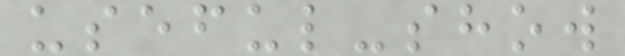useful-show
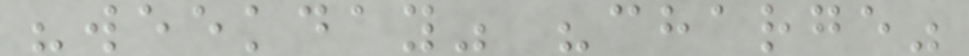"weekday" "charge"
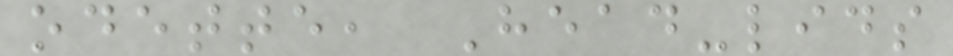odette, Head-lids
